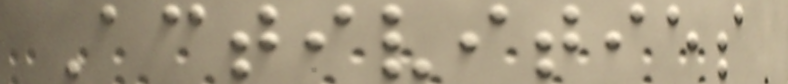Activities
